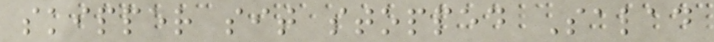skipper sit stopped Salad
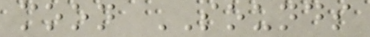moon SOUNDS
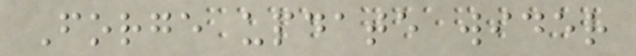Forge update wider
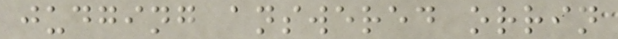judging answered orrin
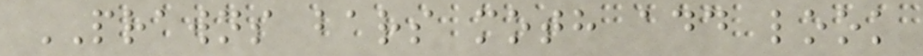PRAWNS bars moth add look
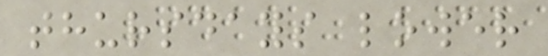thursdays lower
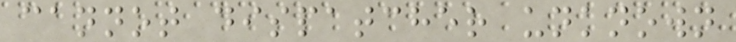cannot dispatcher unknown
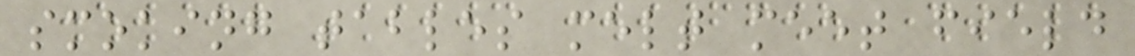smoking tables melt meet field
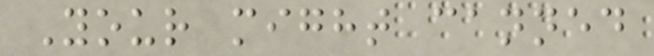Your might canned
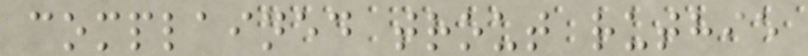complained trout ruthie
